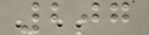207
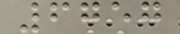6757
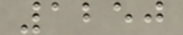1250
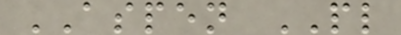ASPEN PL
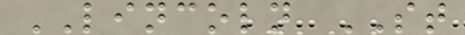LINCOLN ST
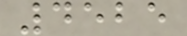4525
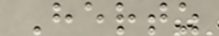Hertz
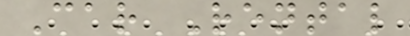Car Rental
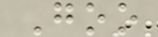Goo
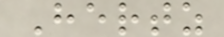Hertz
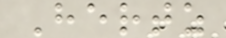Hertz
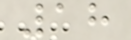18
